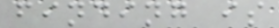finding is
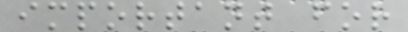important for
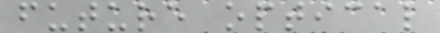future optical
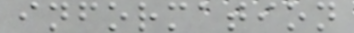information
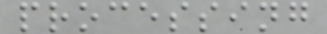processing
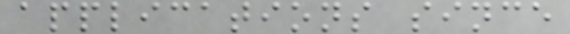applications since
